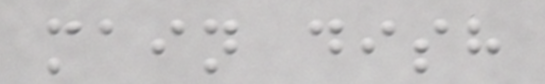main dish
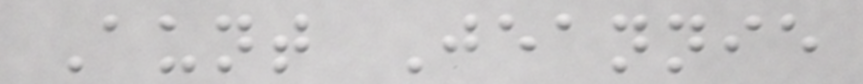Aunt Jeannie
